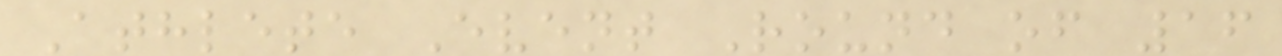Athlete Event Round of 16
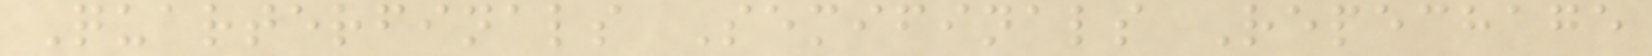Quarterfinals Semifinals Repechage
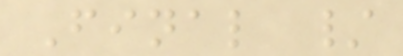Final /
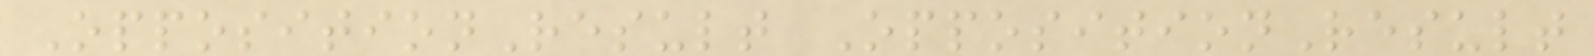OppositionResult OppositionResult
